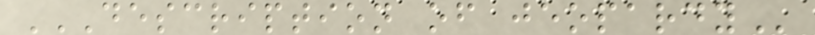DESCRIPTION OF JEOPARDY
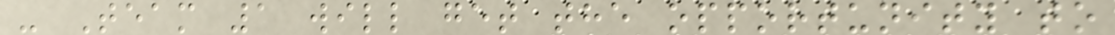- Team 1 will get the opportunity to
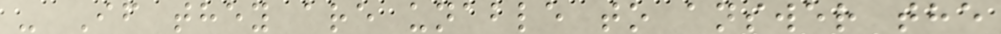- If they are unable to answer the
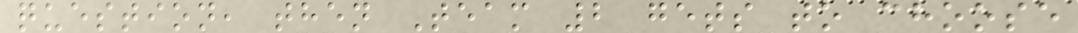question, then Team 2 gets to choose
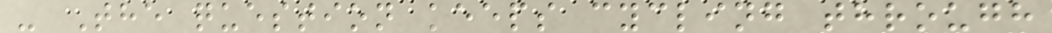- The question keeps cycling through
